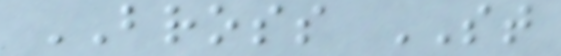BROSS ST
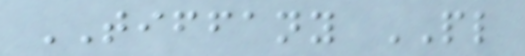TIFFANY PL
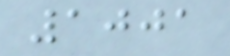1001
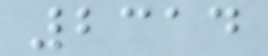2314
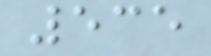535
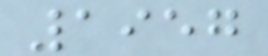1957
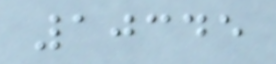10345
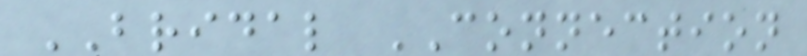BRIDAL CONNECTION
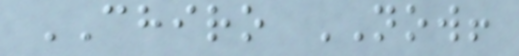CHIRO NOW!
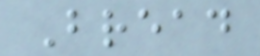Bread
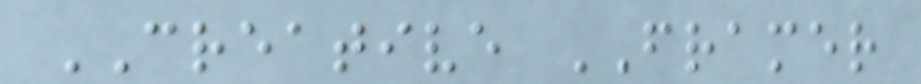CREATIVE FRAMER
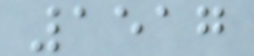1517
